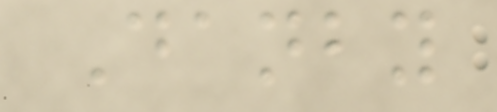Danby
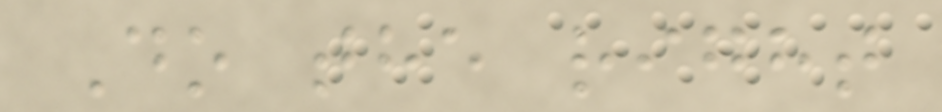Do the right
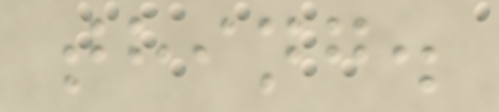thing.
